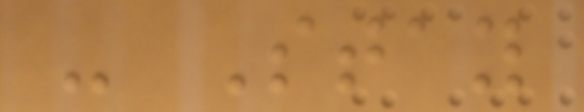- Stay
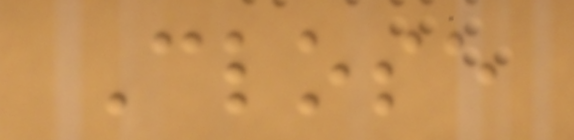Close
